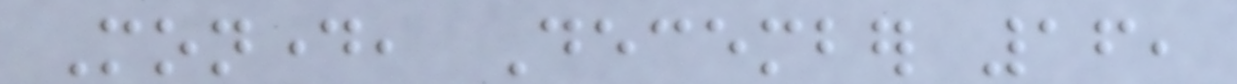Monday, December 16,
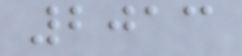2013
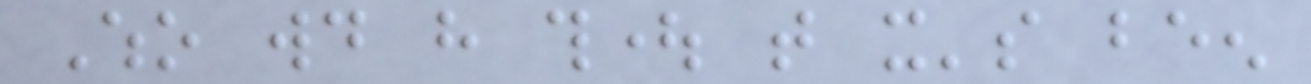Who would have thought that it's been
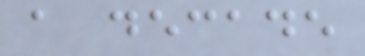a decade
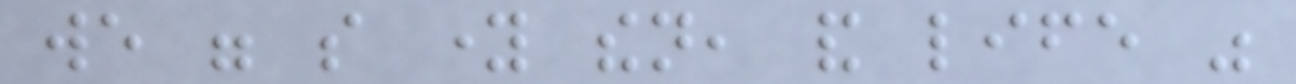we were so young then, and life was
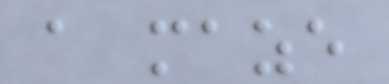a maze
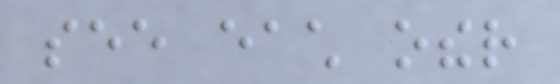see each other
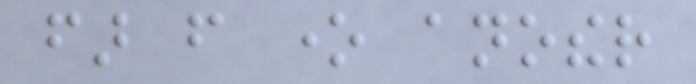far from one another
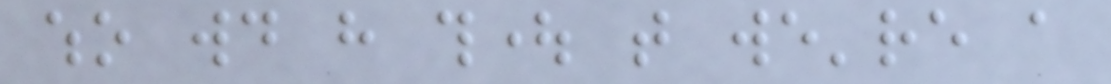who would have thought that we're a
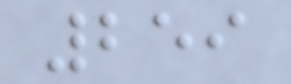259
